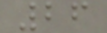26
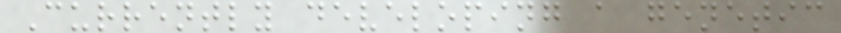Currently developing a genetic
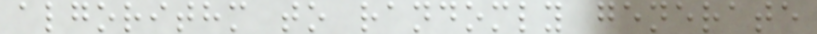algorithm to randomly generate
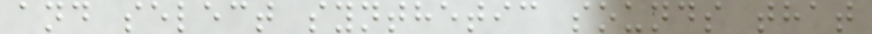and select synthetic sounds that
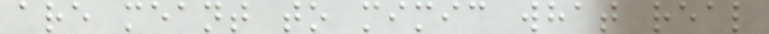are meant to mimic what real
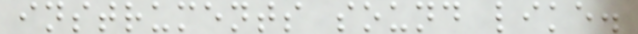instruments sound like.
